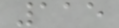115
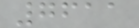7611
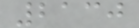2130
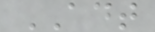ADT
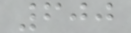600
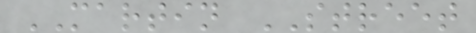MARTIN STREET
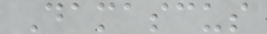Damascus
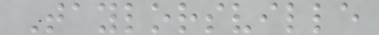Taylorsville
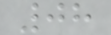08
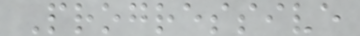Progressive
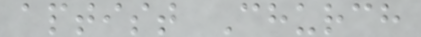aptist Church
